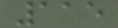115
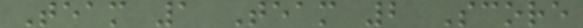Team 1 Team 2 Score
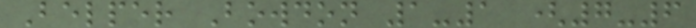Belper Bowdon 1-1 (7-6
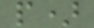p)
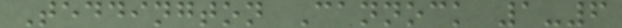Teddington Cannock 1-6
